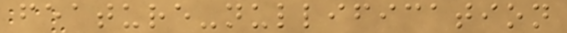feature-nullification
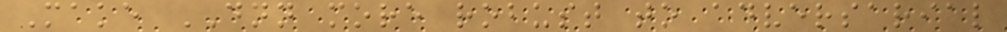Make DNN more robust to adversarial
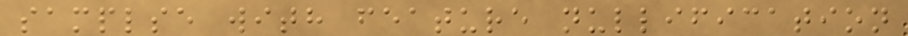samplse with feature nullification
